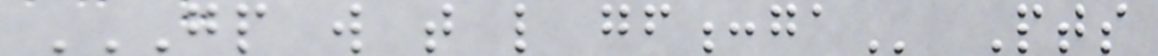GP W T L GF:GA Pts
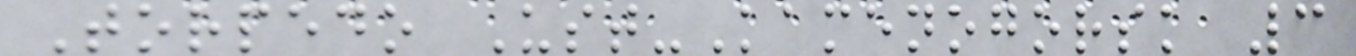Torpedo Ust-Kamenogorsk 3
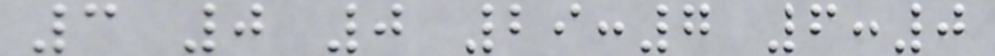3 0 0 29:7 6:0
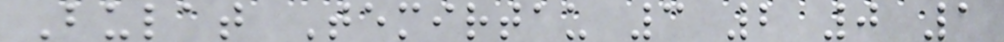Bulat Temirtau 3 2 0 1
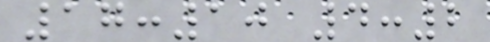17:10 4:2
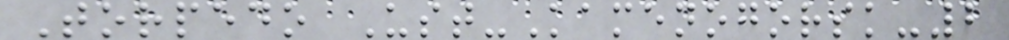Torpedo Ust-Kamenogorsk-2
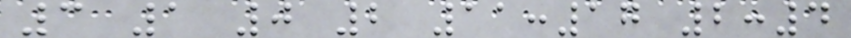3 1 0 2 11:17 2:4
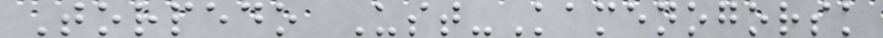Torpedo Ust-Kamenogorsk
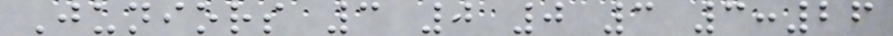Juniors 3 0 0 3 3:26
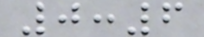0:6
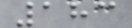183
